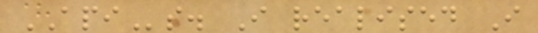APIs. I realised I
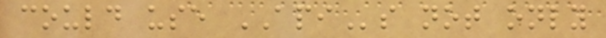could use APIs not only
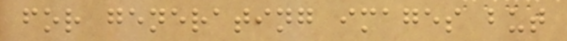for generating images but
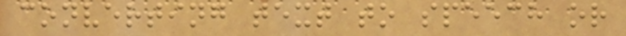converting text to speech or
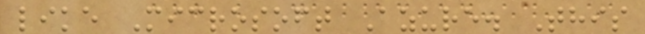like Microsoft Azure. This
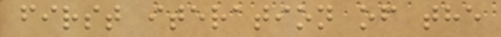first iteration of the
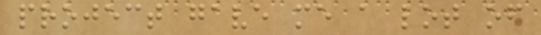project gave me a lot of
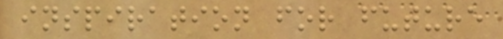inspiration for future
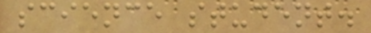science student.
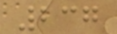237
